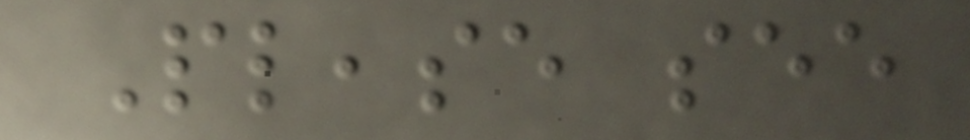Please see
